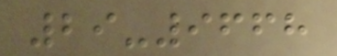29-9668
